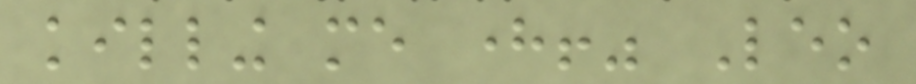killing me here!" Leo
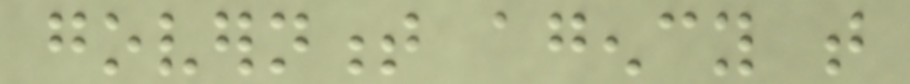government agency that
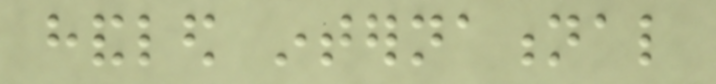handled international
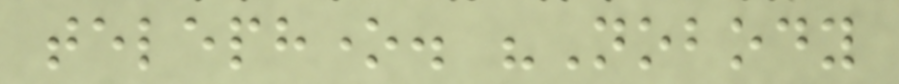telephone. "Nobody
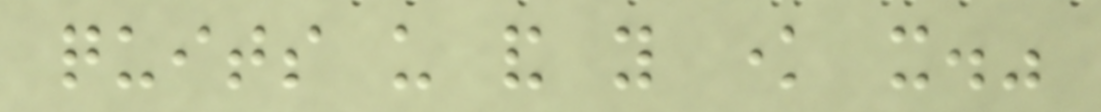quits us and you know it."
